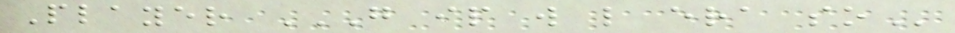Player G IP W L ERA SO
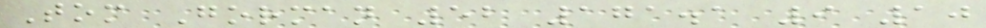Tom Gorman 52 171.1 9 10
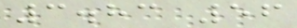3.83 56
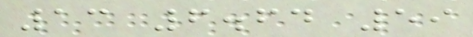13 6.64 59
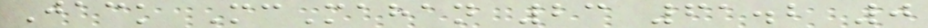Jack McMahan 23 61.2 0
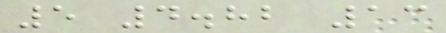5 4.82 13
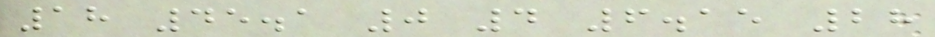18 45.1 0 4 6.15 28
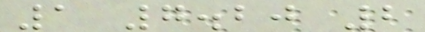1 7.20 2
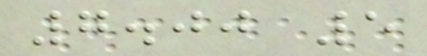7.00 5
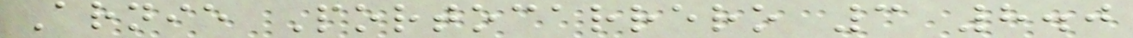Arnie Portocarrero 3 8.0
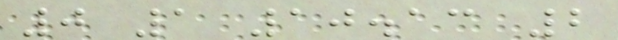0 1 10.13 2
